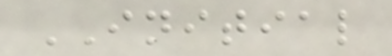INITIAL
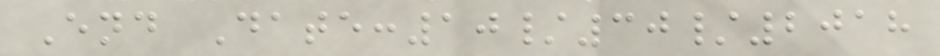End Date:10/30/2018
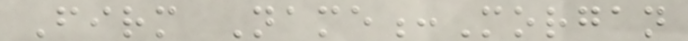Firm Name:Morgan
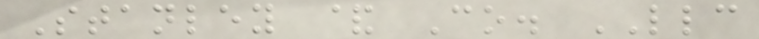Stanley & Co. LLC
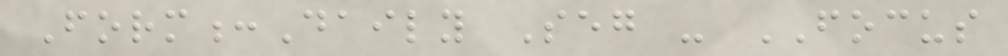Form:Daily Seg - FOCUS
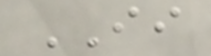II
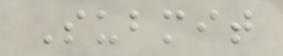Submit
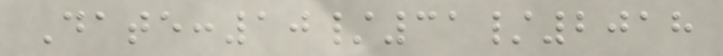Date:10/31/2018
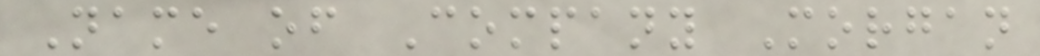Name of Company Morgan
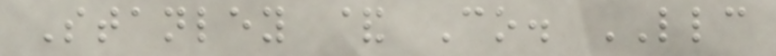Stanley & Co. LLC
